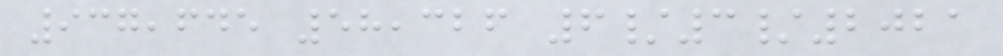937,645 58,326 6/3/2021
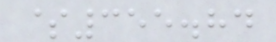$355.84
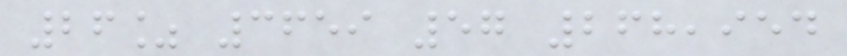26% 3659 57 268,954
